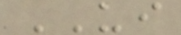UI
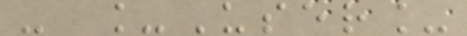- _User_
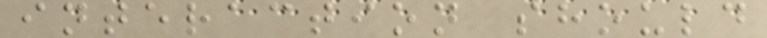interaction should
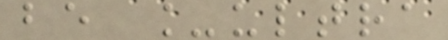be _ultra
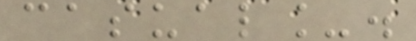casual_.
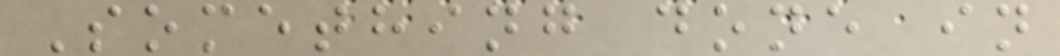Something done in
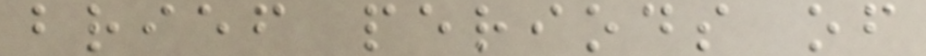brief periods of
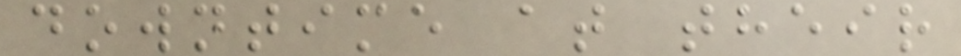downtime at their
